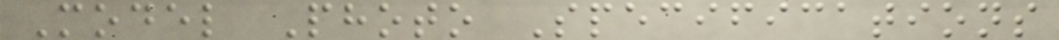Model Photo Specifications
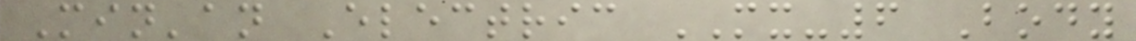Min'an Electric MX-6 Body
